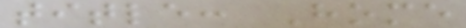title: Home
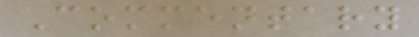Commentary
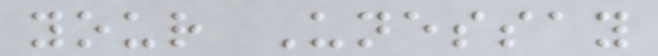your Unessay
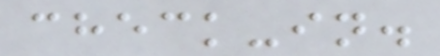check-in.
